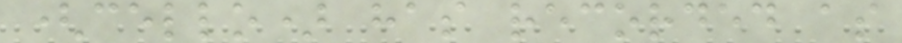(cello) has recorded as
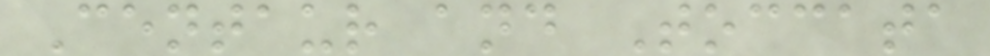Centaur and Toccata
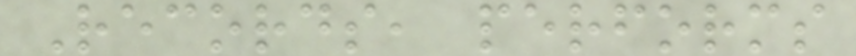Records, performs
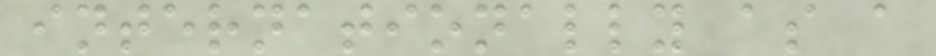internationally as a
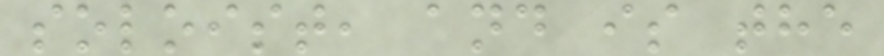soloist, and is the
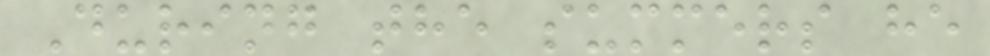During the summers he
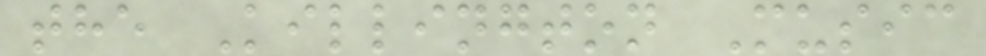the Killington Music
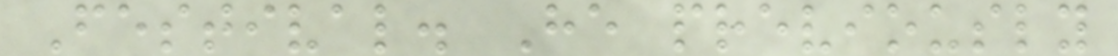Festival. He previously
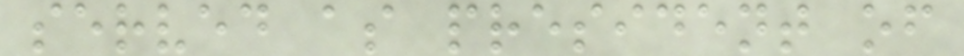served as president of
